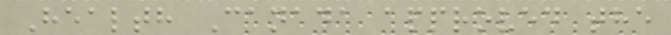Health Canada approved the
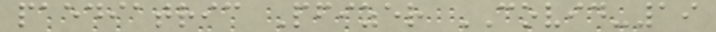paediatric Pfizer COVID-19
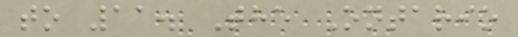to 11. The Ontario
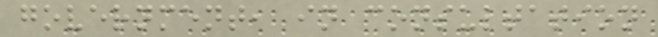government, in consultation
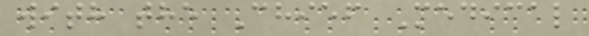with the Chief Medical
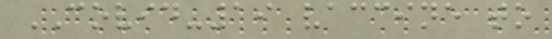COVID-19 vaccine to
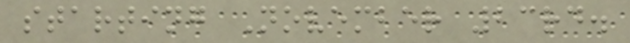starting November 23rd.
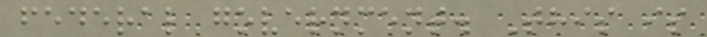federal government. This is
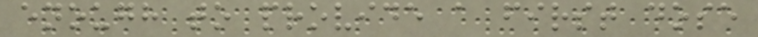enough to provide a first dose
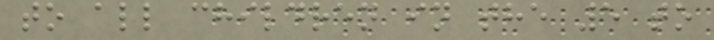to all children in the 5 to
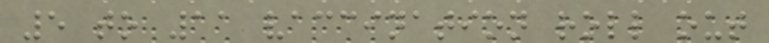5 to 11 vaccination roll out
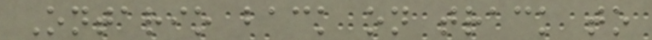Ontario back on track to
